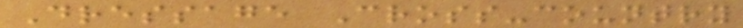Dressage Cross-country
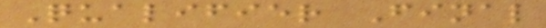Qualifier Final
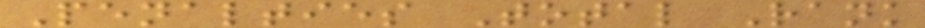Penalties Total Rank
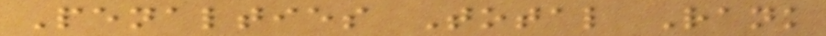Penalties Total Rank
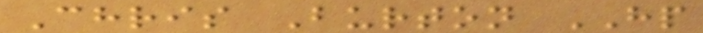Chris Burton HP
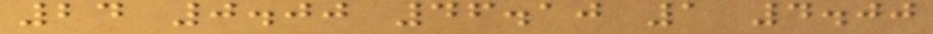24 0.00 46.10 1 4.00
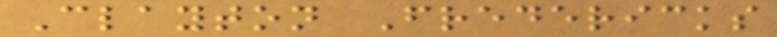Clayton Fredericks
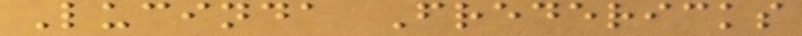Lucinda Fredericks
